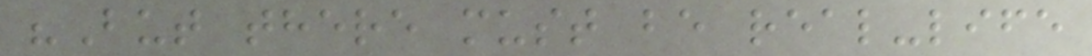"But there must be real-life
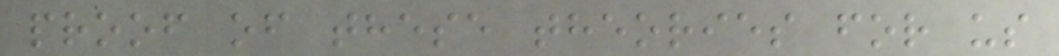proof of these theories for us
